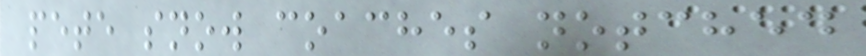pete snow coaches notched
